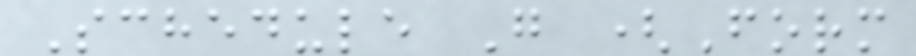Schedule G (Form
